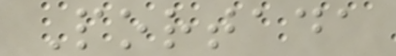Portada
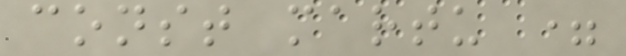const martu =
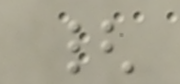{
